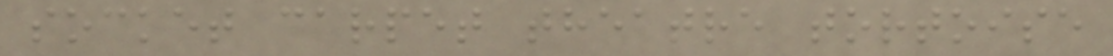socket carpet theatre tortoise
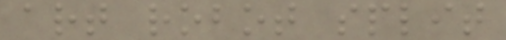art robot split
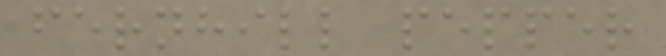fernhill pepper
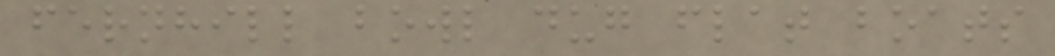fernhill bowl dug flat boats
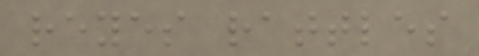reyes rattles
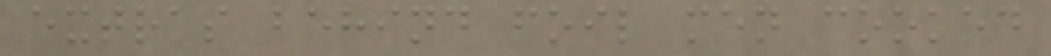extras behind foil men cooked
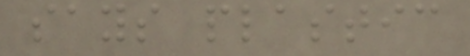says plastic
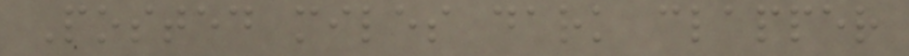Posted miles dark clapper
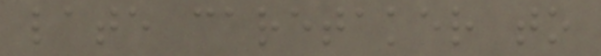late caretaker to
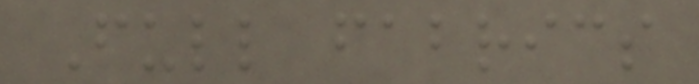Full fabrics
